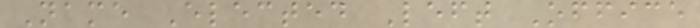Name Elected Left Office
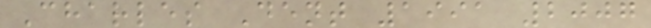Charles Dent 1991 2007
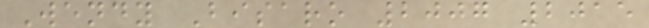Wendy Bisaro 2007 2015
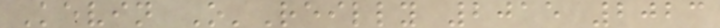Kevin O'Reilly 2015 2023
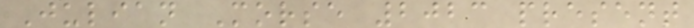Julian Morse 2023 present
